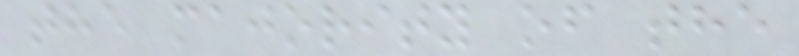the majority of the
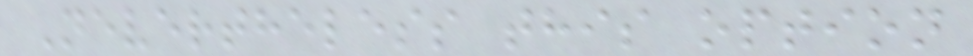Nevertheless this option
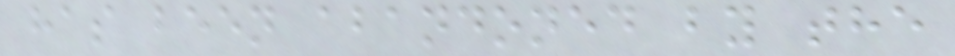has been abandoned by the
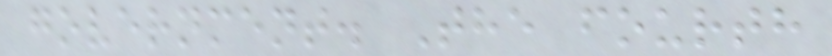government. The fourth
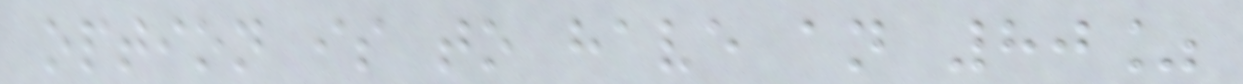option is to have an 80%
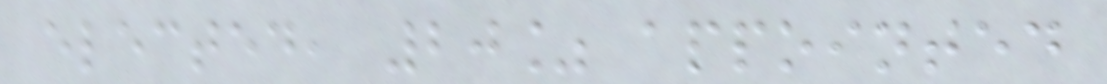elected, 20% appointed
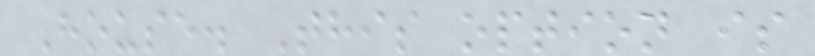House. This option is
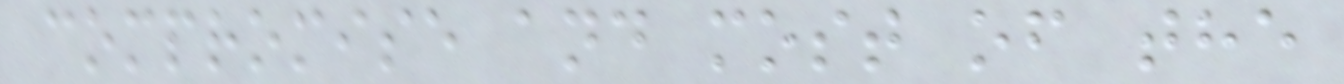compromise and most of the
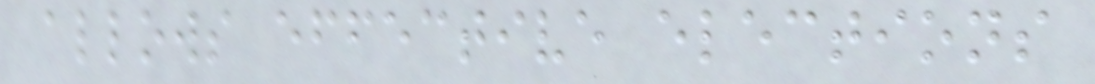allows effective elections
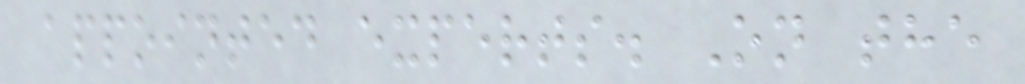appointed experts. On the
